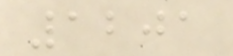1201
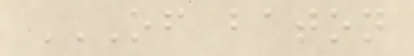OF BATON
